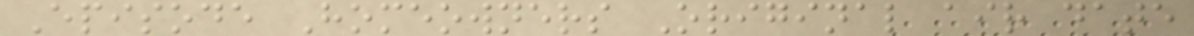Episode Homeowners Original air date
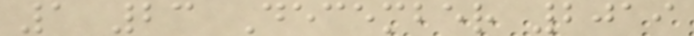1 23 December 2019
